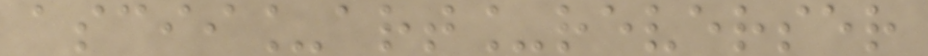ascii_art_reverser
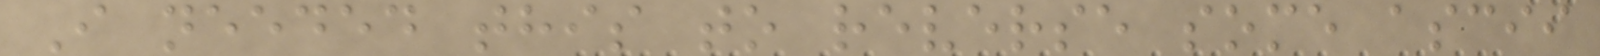I needed this to reverse some ascii
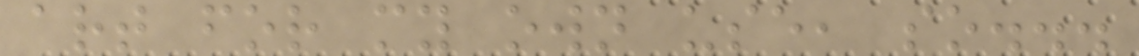art for my own use, so...
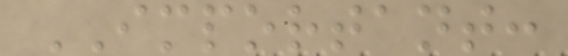IMPORTANT:
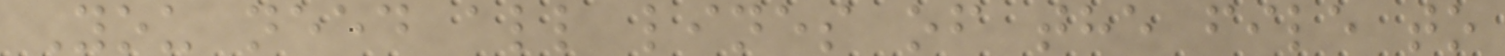You need all lines of the file to
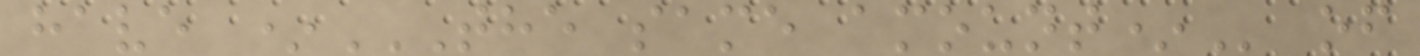have *THE SAME AMOUNT* of
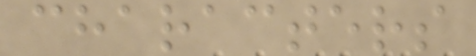characters
